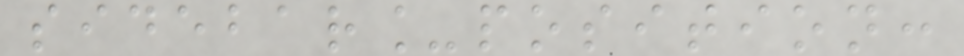sidebar_position:
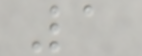1
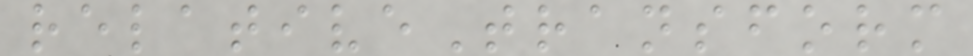relativeTransform
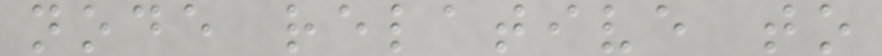node relative to
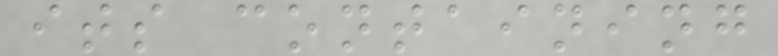its containing
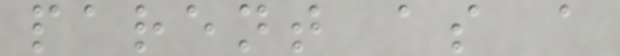parent as a
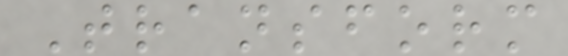Transform
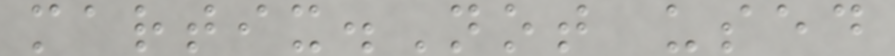martix.Not used
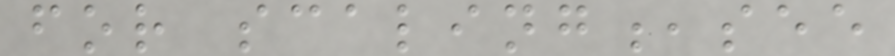for scaling,see
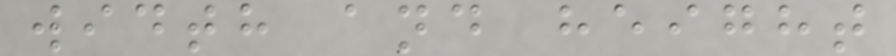width and height
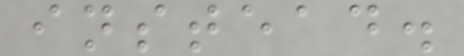instead.
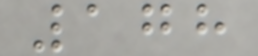178
